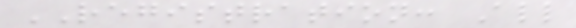REGISTRATION: All
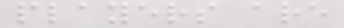players are
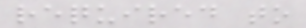required to
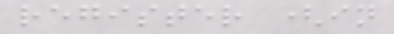register (in
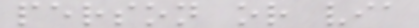person or via
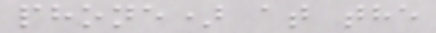phone) at the
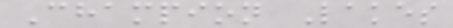Champion Lakes
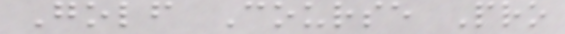Golf Course Pro
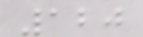120
